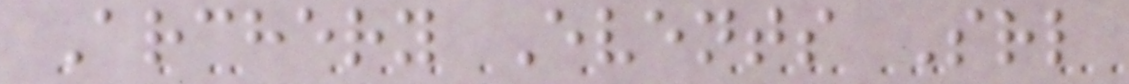Archery Events Srl
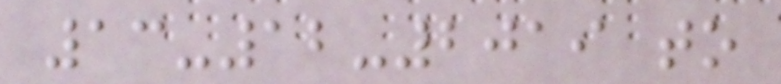13-12-2019 to
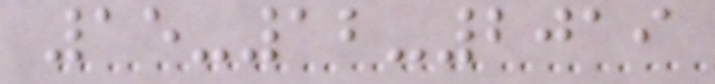15-12-2019
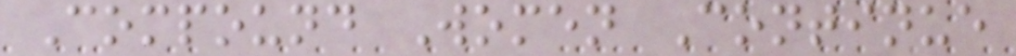Compound Women Continue
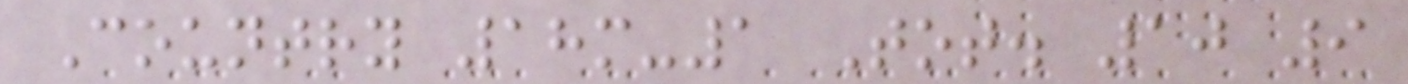Country 18m-1 Tot. 10 9
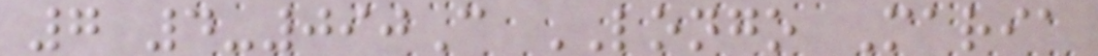7 4-090C LONGO Maria
